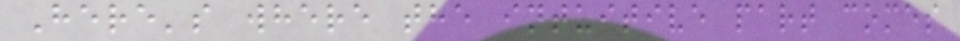Here's where the intuitive part comes
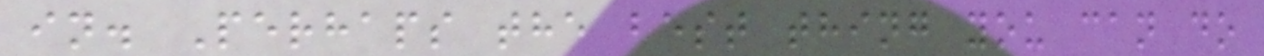in. Perhaps the best thing you can do
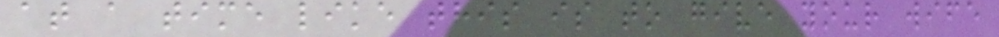at a time like this is to give your wife
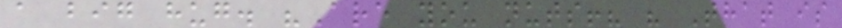a big hug. "Are you nuts!? " That is
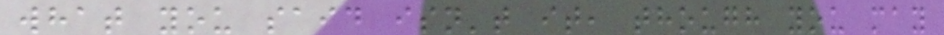what you said isn't it, though you may
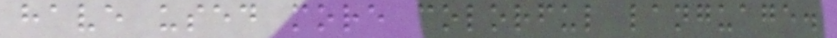have used more colorful language.
